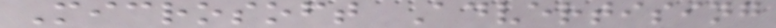Microsoft Advertising
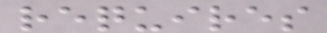requires
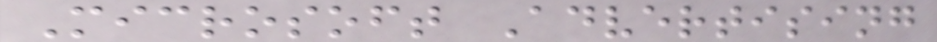Microsoft Advertising
